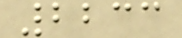2233
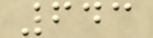643
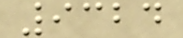9324
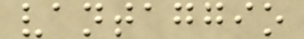vantaggio
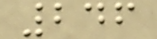246
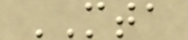MTA
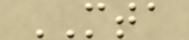MTA
